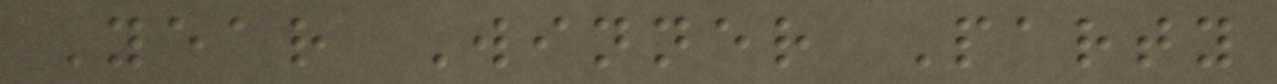Year Winner Party
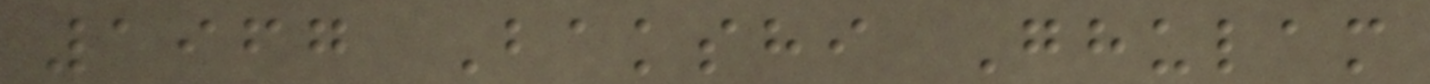1967 Bakshi Ghulam
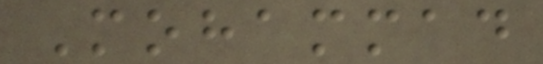Mohammad
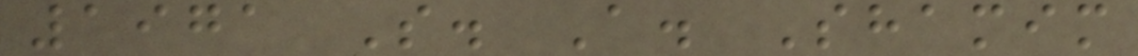1971 S. A. Shamim
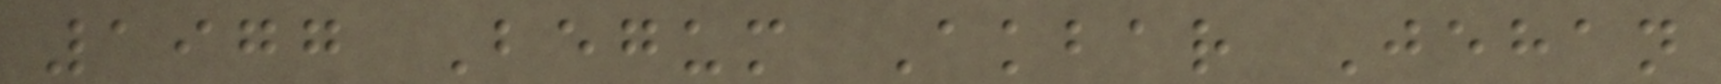1977 Begum Akbar Jehan
